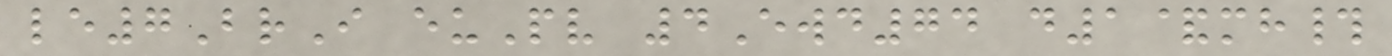le7BrI euPv 4Ewd74 d1&mh#
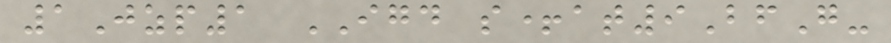1Jzp1 IGD s+at9BfG-
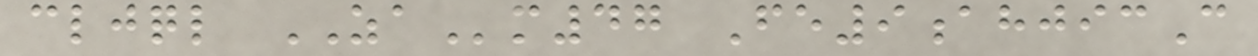cljql ZAm47 Fe9ahjicC
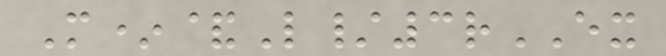M*&L/3rEX
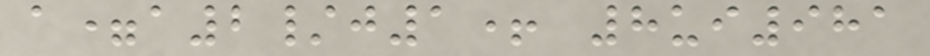a=a2/j1+ 8ui981
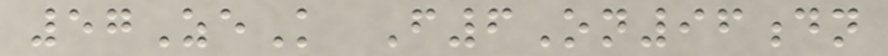57ZeK F6On96dn
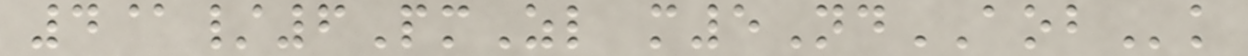4@/6PmZl m5NdAOBk
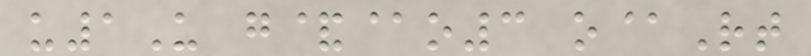u1U g&@o3 o@Rt
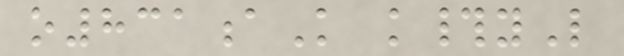o831aK k#yL
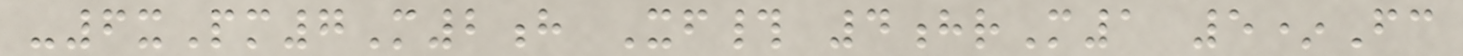-6xPm7M2h Xf# 4hrM1 5*Fc
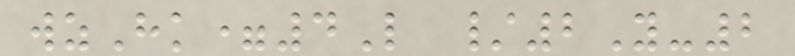wzHk=4L /2Y-2
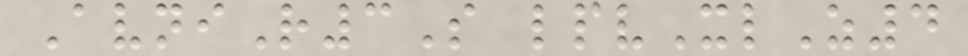AvniR3S lpvXlZ4
